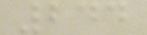244
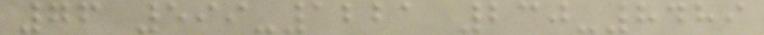76 599-1221 230-8489
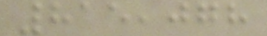815,078
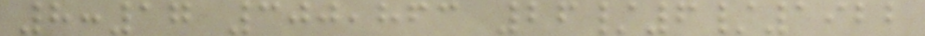8:17 300,863 26/6/1922
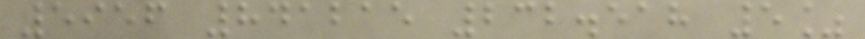5956 841215 232.518 5%
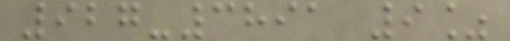927-3891 9%
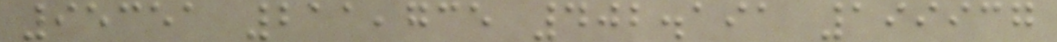95351 211,735 402.191 199937
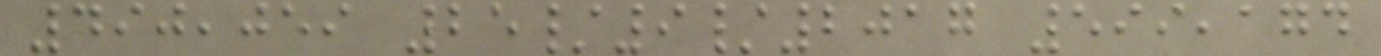490,059 25/9/2017 599,174
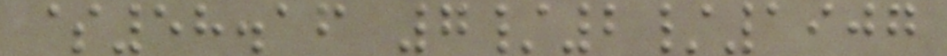$58.16 7/2/1907
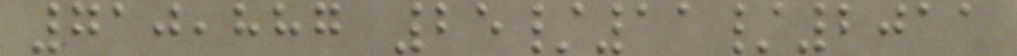710,887 25/11/2011
